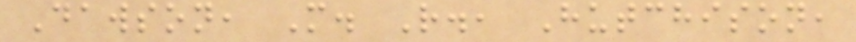Dawson, M. R., Hutchison,
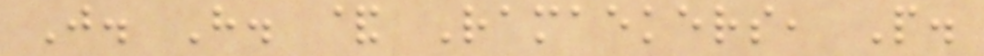J. H. & Ramaekers, P.
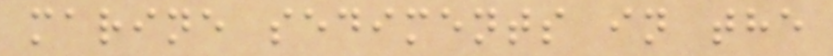marine sediments in the
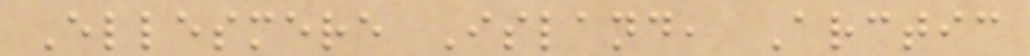Ellesmere Island, Arctic
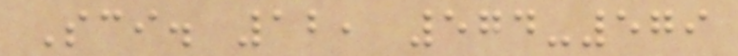Sci. 12, 574-579
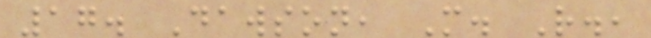17. Dawson, M. R.,
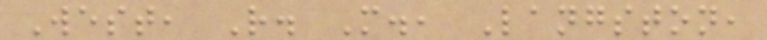West, R. M., Langston,
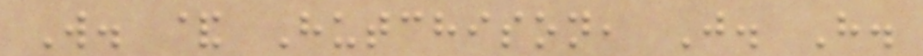W. & Hutchison, J. H.
